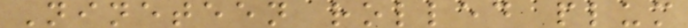Nineteen rolled plum
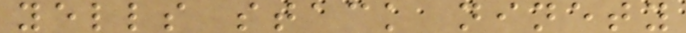yells stack ninety
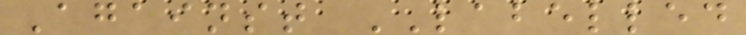Against LABELLED
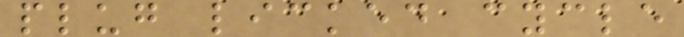plug licked cycle
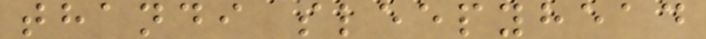thandi sleepyhead
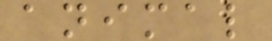animal
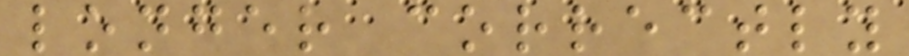longer correctly
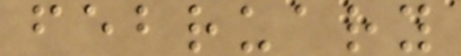february
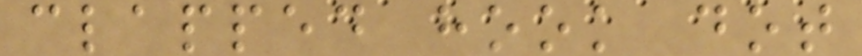clapped hook dot
